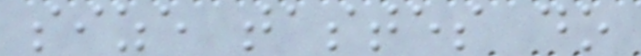size tastes do
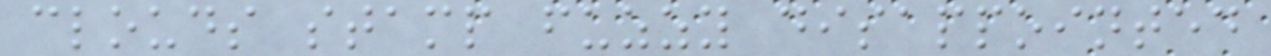clouds stamp fuzzy disappointed
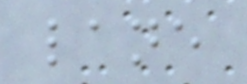lane
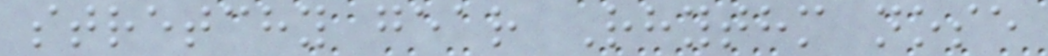stretchy gear Rhythm nose
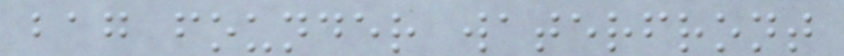bag founder waterfront
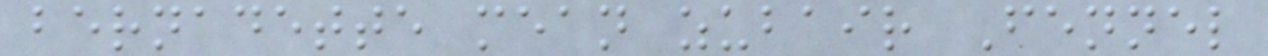bernadette mean zubair Fennel
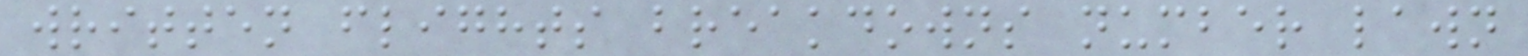written flights breakdowns number lawn
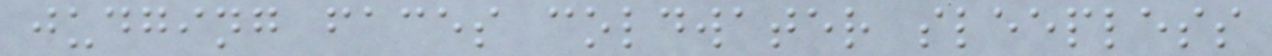judging faces coldwater sleepless
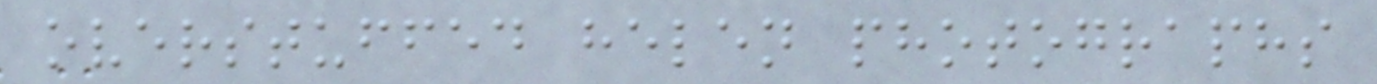overstuffed helen photographs
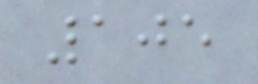105
